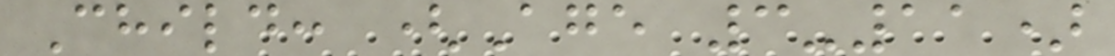Child: (Age 3-11)
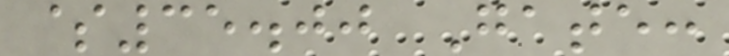$35.00 Gate:
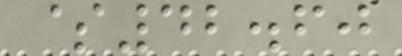$42.60
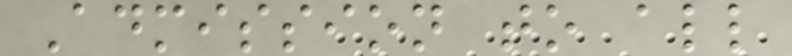Admission to all
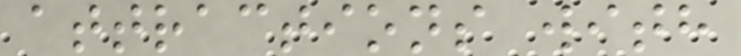attractions with
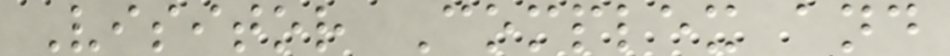Visitor Complex and
